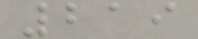219
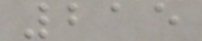215
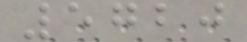5720
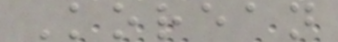Korean
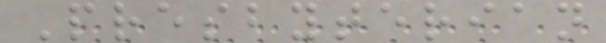Presbyterian
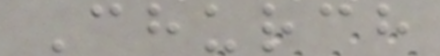Church
